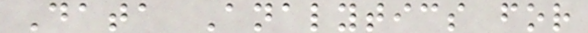Data Analytics for
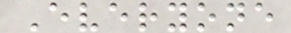Everyone
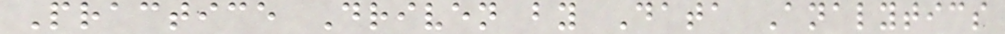Practice Driven by Data Analytics
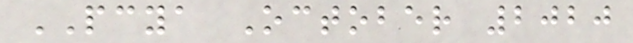PCYA October 2020
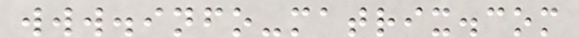www.info-matrix.com
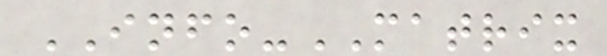INFO-MATRIX
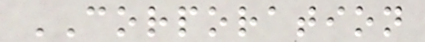CORPORATION
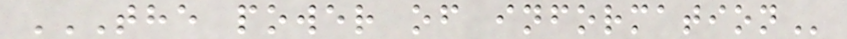THE POWER OF INFORMATION
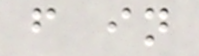f in
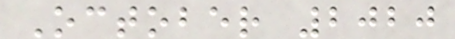October 2020
